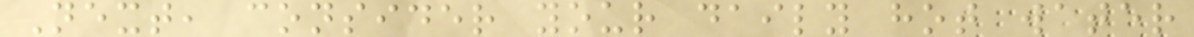Next, consider your daily hot water
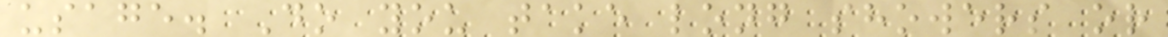usage. Do you take long showers or
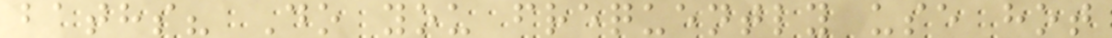baths? Do you frequently use hot
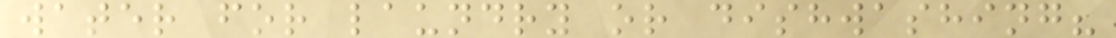water for laundry or dishwashing?
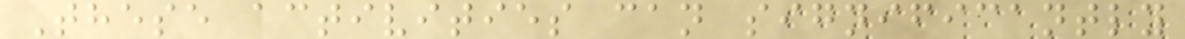These activities can significantly
